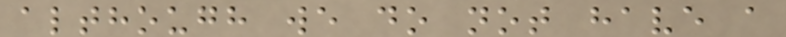although we do not have a
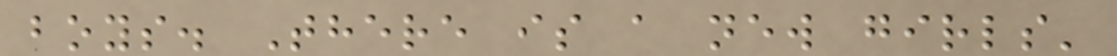boys. There is a new girls'
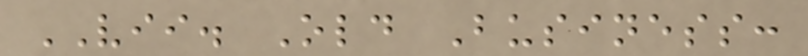VII. Old Business:
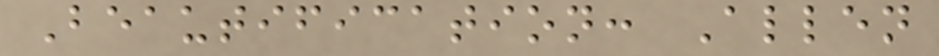Beautification: Allen
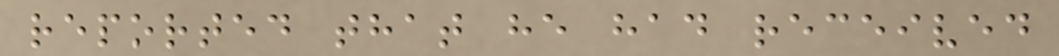reported that he had received
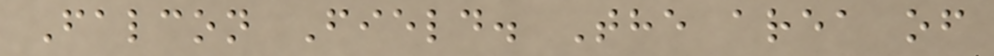Falcon Field. The area of
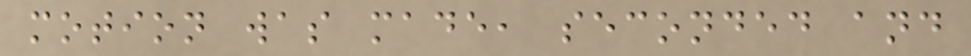motion was made, seconded and
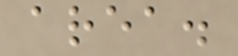area.
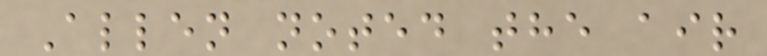Allen noted the air
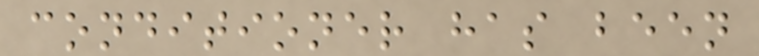conditioner has been
